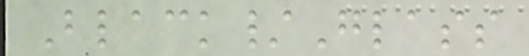Black/Glass
